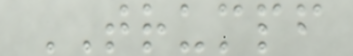TRUMPF
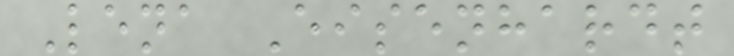Lena Eisenhardt
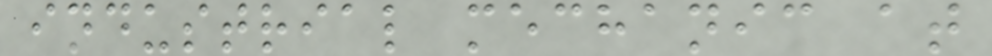industrial mechanic at
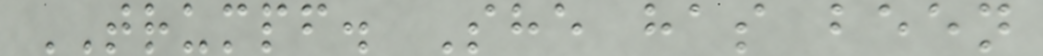TRUMPF. She has been
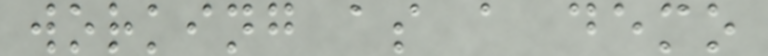working as a demo
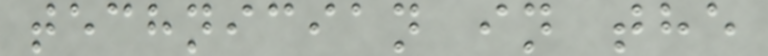technician in the
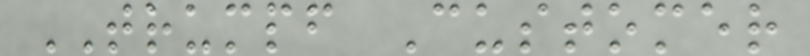TRUMPF Customer
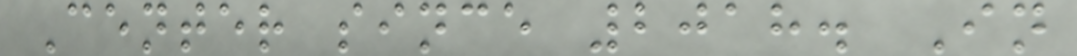Center since 2018. In
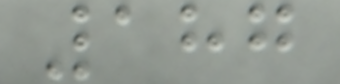187
